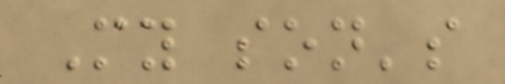My son's
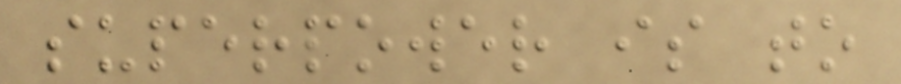superpower is to
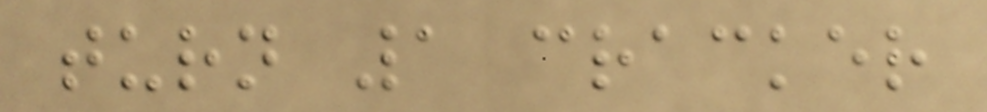turn 1 cracker
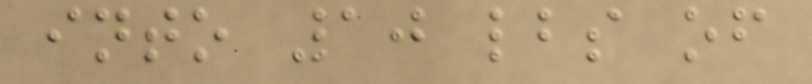into 10 lbs of
